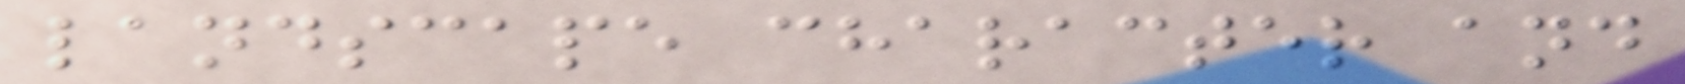landscape character and
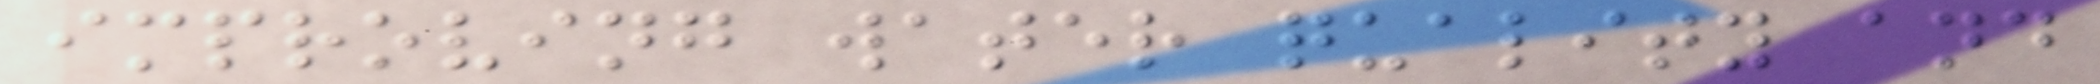improving water quality and
